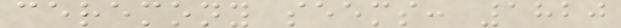ceremony seems: 1820
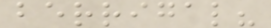berrigal?
